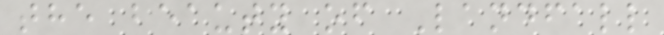the beauty of Landfall
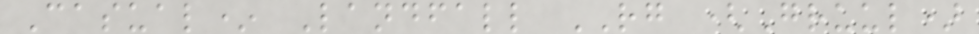Casual* Landfall RG (Gruul)
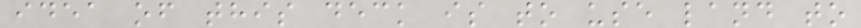idea of this deck is to use land to
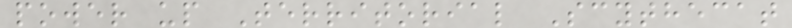power up Territorial Scythecat
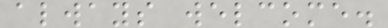always welcome.
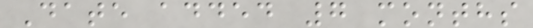Date added 7 months
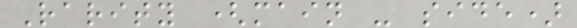Rarity (main - side)
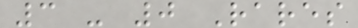3 - 0 Rares
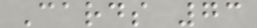Cards 73
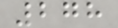278
